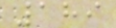189
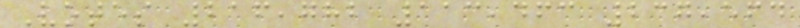Votes 216,782 113,463 237,564
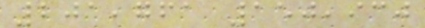201,761 150,930
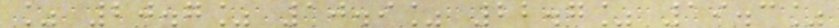% 20.7% 10.9% 22.7% 19.3%
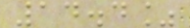14.4%
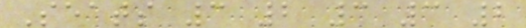Seats 3 2 3 3 2
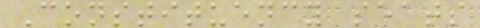Constituency seats
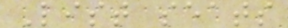List seats
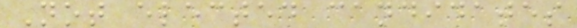Not elected candidates
